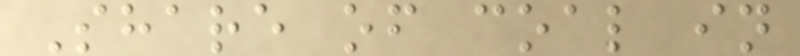Share of coal in
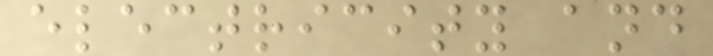electricity and
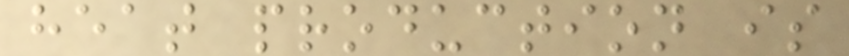heat production is
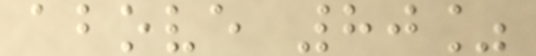above 80%
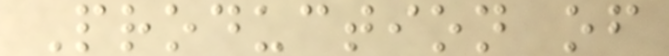Production of
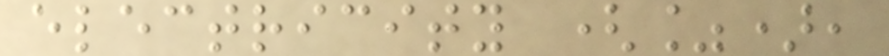electricity (%),
